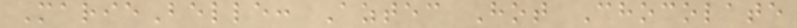MarieBelle: Aztec Hot Chocolate
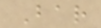Bar
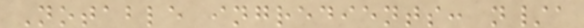Notable ingredients: n/a
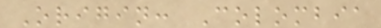Origin: Colombia
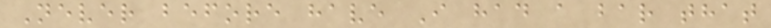Never before have I had a bar that
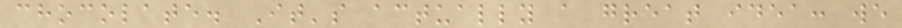chocolate. It's actually a great idea: we
